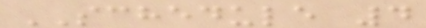SCHEDULE 4
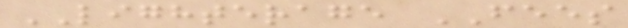LIGHTERAGE FEES
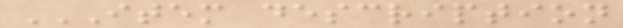ITEM DESCRIPTION
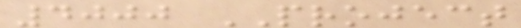4000 PROJECT
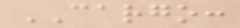CARGO:
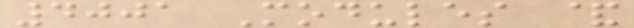4001 Modules &
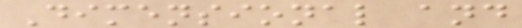Dimensional and
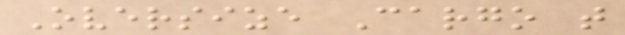Oversize Cargo t
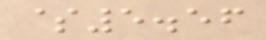$5.56
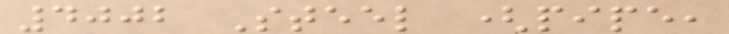4002 Steel (pipe,
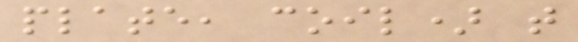plate, coil) t
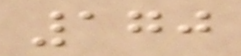170
